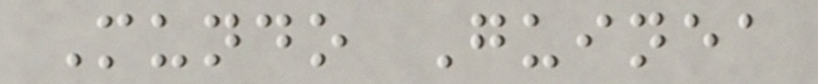Mundo Guinea
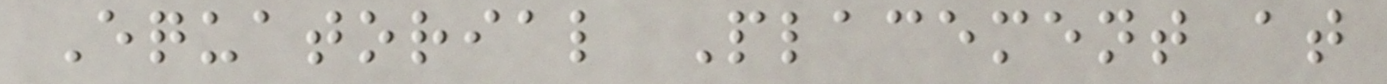Equatorial Placement at
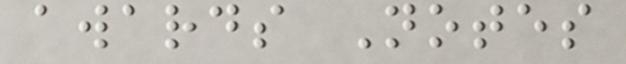awards Notes
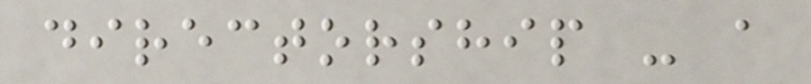directorship - a
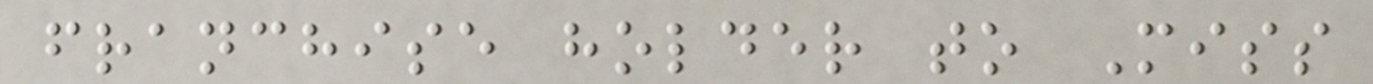franchise holder to Miss
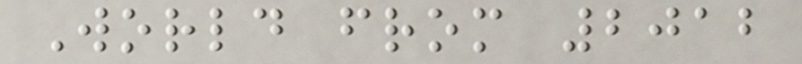World from 2012
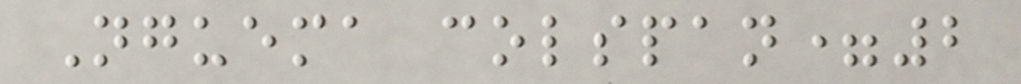Nguema colspan=2
